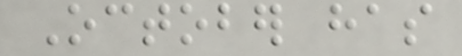October has
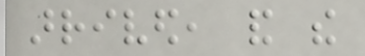arrived, and the
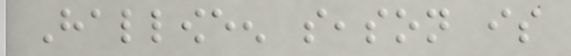Halloween season is
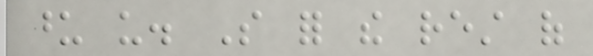upon us. So for the rest of
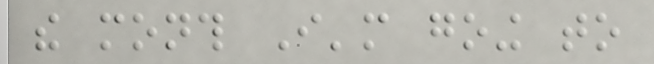the month I'm going to
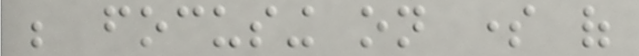be focusing on some of
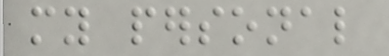my personal
